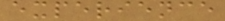experience
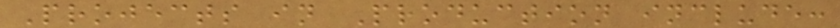Projects in Production include:
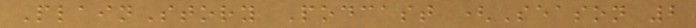PlainStory Podcast (Season 2
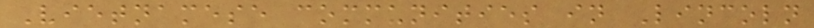Vietnamese communities in Lincoln
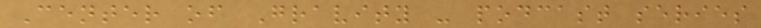Center of Gravity - podcast series
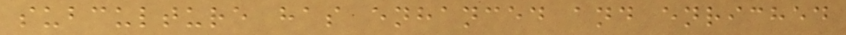subculture has enhanced and enriched
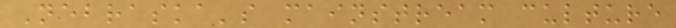Nebraska's mainstream culture
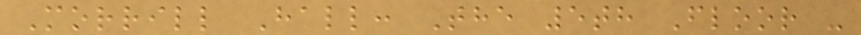Morrill Hall: The 5th Floor -
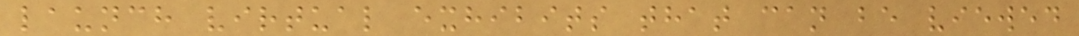launch virtual exhibits that can be viewed
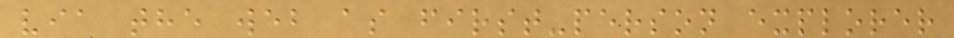via the web as first-person explorer
